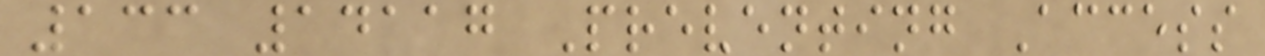133 14117 Preventing Access
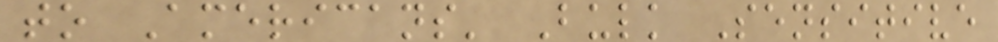to Americans' Bulk Sensitive
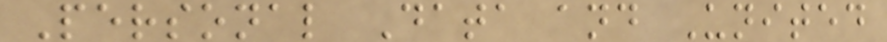Personal Data and United
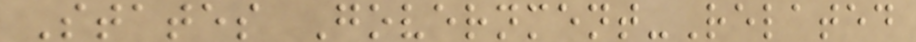States Government-Related
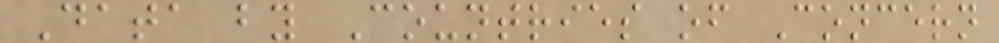Data by Countries of Concern
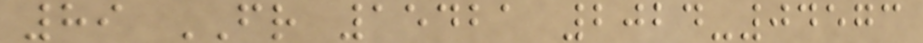89 FR 15421 2024-04573
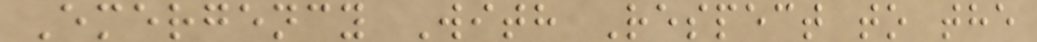Emergency With Respect to the
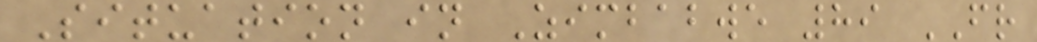Situation in Zimbabwe 89 FR
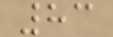83
